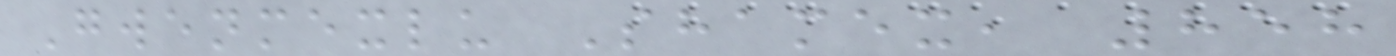Gwenmexlu Shamex, 858
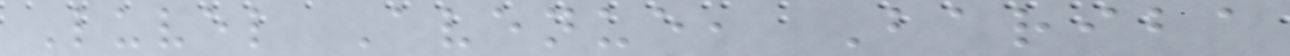Luvel Avenue, Bariba
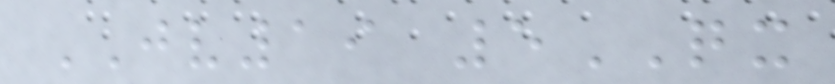JV19 5QX
